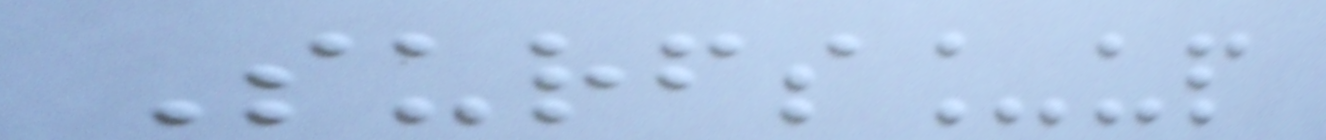Surfs_up
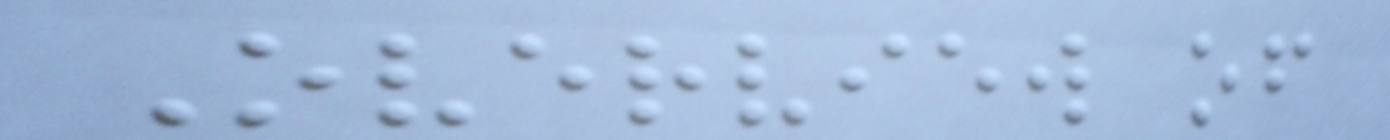Overview of
